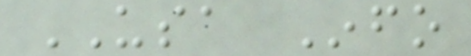USA Info
